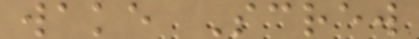wake Screw
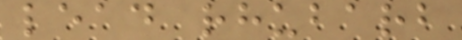lead rhubarb
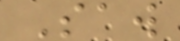Saw
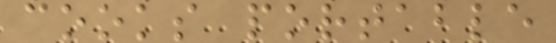cooks portable
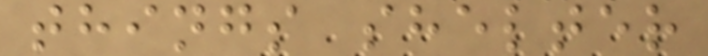things shelter
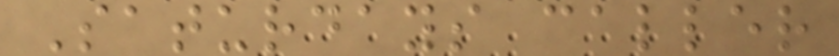Saturdays caller
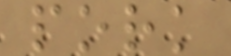pork
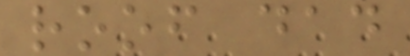roof dad
